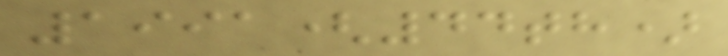1991(44th)
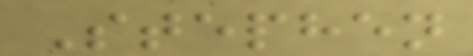Stephen
